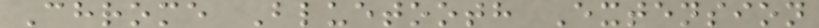Chrome Bluetooth Extension
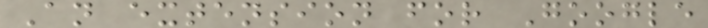An extension for Google
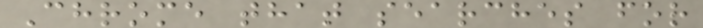Chrome that searches for
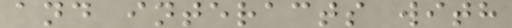and interacts with
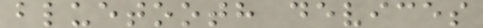bluetooth devices
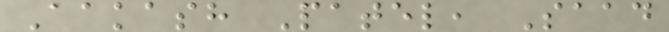Aakash Patel, Saad
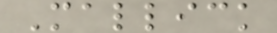Mallick
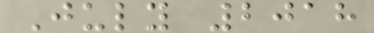July 2018
